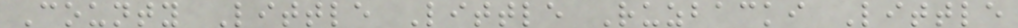County Little Little Ruzbacki Little
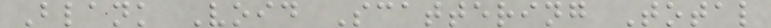Blank Void Scattering Total
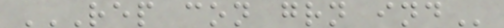REP CON GRN IND
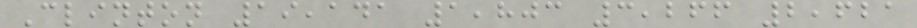Clinton 19,141 1,803 3,266 2,621
